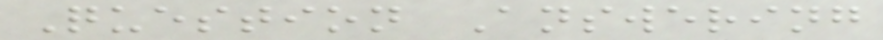Question Answering
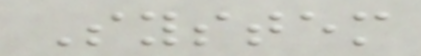System
